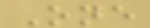One
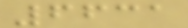6631
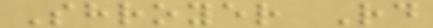Shroyer Rd
